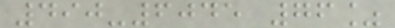490-6045 76%
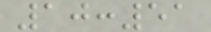10:51
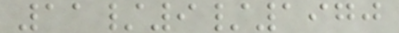11/9/1970
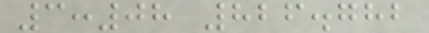3:08 826.782
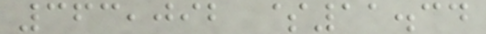363,092 $11.34
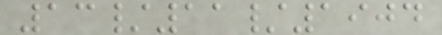13/11/1904
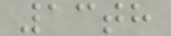13th
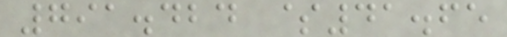791.424 $41.65
